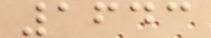1643
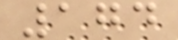174
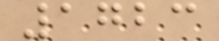1723
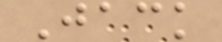Jack
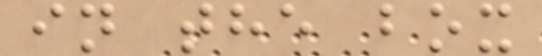in the box
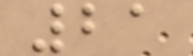21
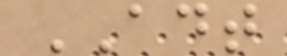ADT
